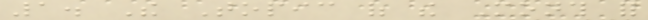1. The Topic of the Month for
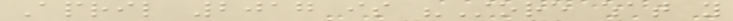April 2017 is "Store what you
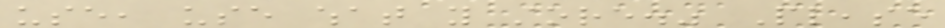use, use what you store." Please
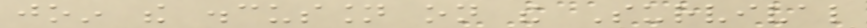join the discussion on the Survival
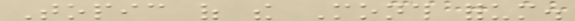Topic of the Month forum.
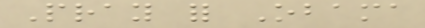Pray for Obama
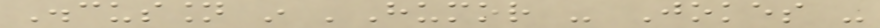Discussion in 'Humor - Jokes -
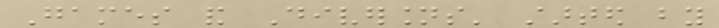Games and Diversions' started by
